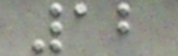12
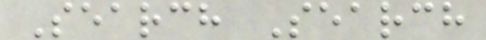Search Search
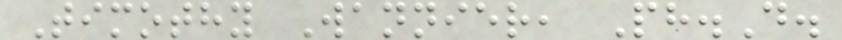Timothy Wannier, Ph.D.
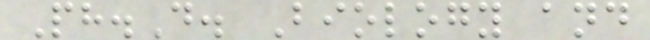Ph.D. Biology and
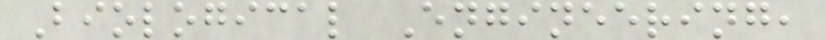Biological Engineering,
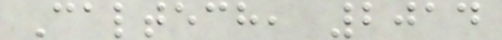Caltech, 2014
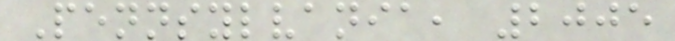Pennsylvania, 2005
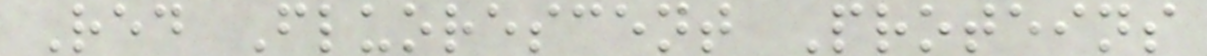Red Fluorescent Proteins
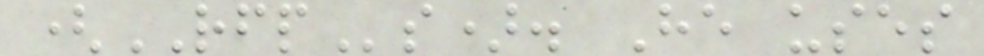(RFPs). He uses
